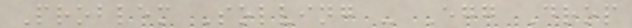Problem Solving - Egg Drop
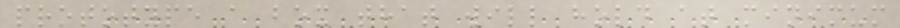prototype a box that will hold at minimum
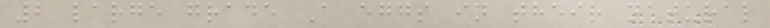2 large grade A eggs in their natural
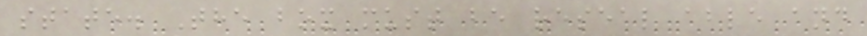state. The box must be reseal able and
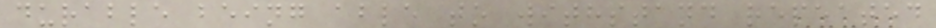durable being able to withstand repeated
